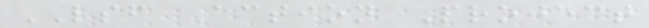LSF Action Project
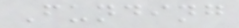Funding
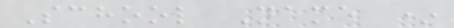School Name *
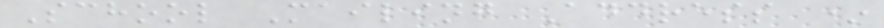School Mailing Address *
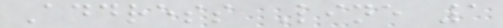Address Line 1
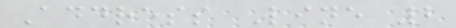Address Line 2
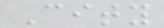City
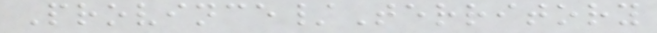Province/Territory
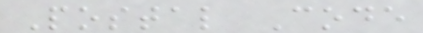Postal Code
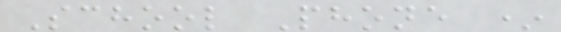School Phone *
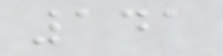141
